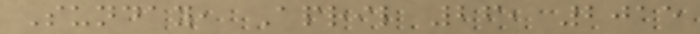Sunday, April 26, 2015
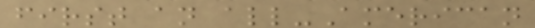first an all-American
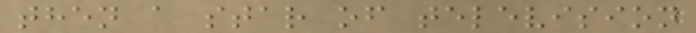then a star of television
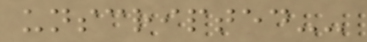unscripted--
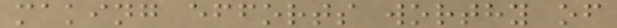making efforts worthy of
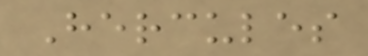Hercules
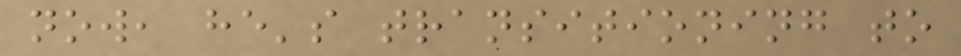now, he's transitioning to
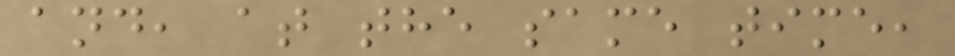and, at the same time,
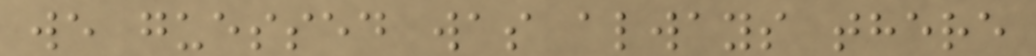we guessed was always there
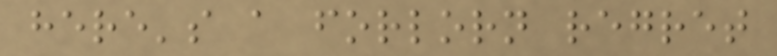here's a forlorn regret
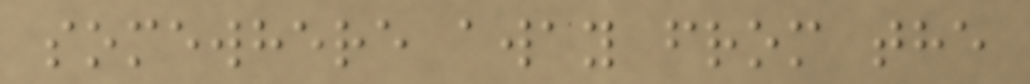somewhere away from the
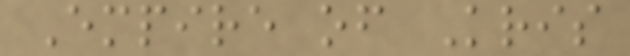Empire of Kris
